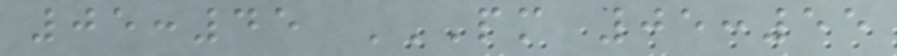05:45 PM 05:55
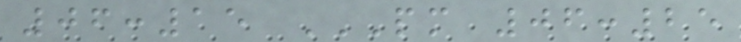06:15 PM 06:25
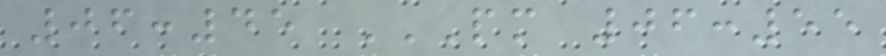06:45 PM 06:55
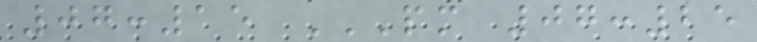07:15 PM 07:25
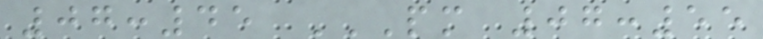07:45 PM 07:55
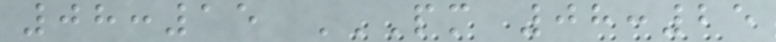08:15 PM 08:25
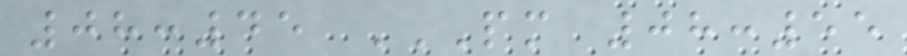08:45 PM 08:55
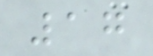17
